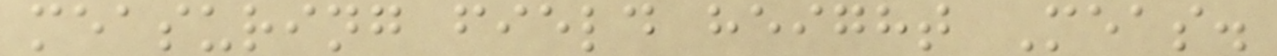measuring field height Meas.
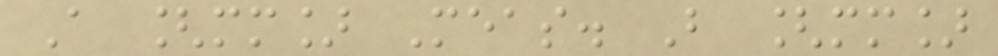A [mm] Meas. B [mm]
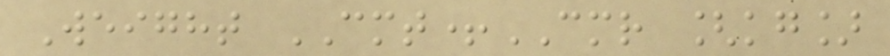Weight CMT+CMR [kg]
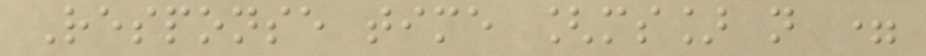Response time [ms] n =
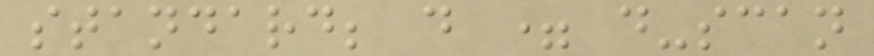standard; d = d-scan
